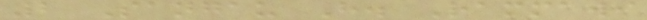2 Sangau H. Rammawi
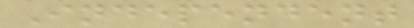Independent
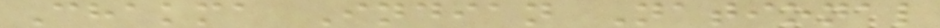Chakma Indian National
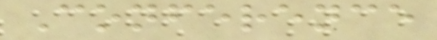Conference
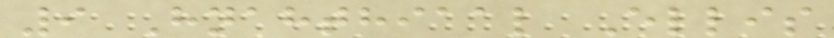9 Hnahthiaal Ellis
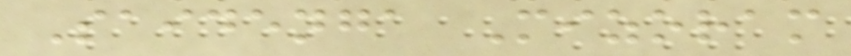Saidenga Mizoram
